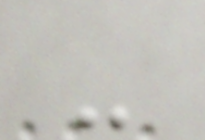-
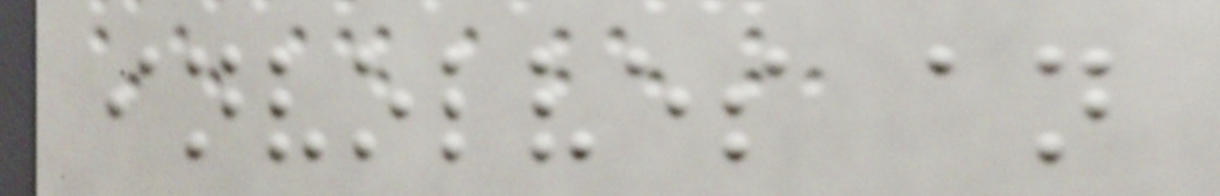involves an
